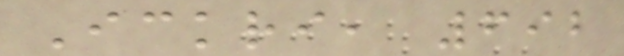Ickri, 692
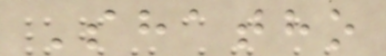Shatho
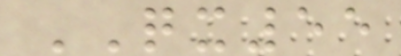QX55
